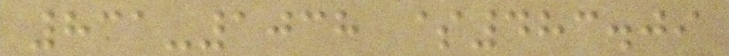831-1038 $483.09
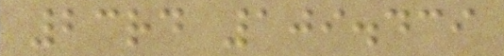23rd 109.439
